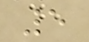5
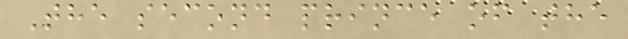The second prince of the
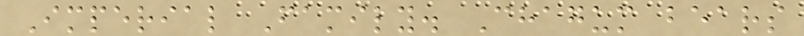Imperial Family. Chagum bears
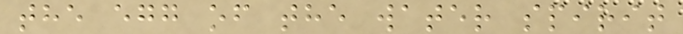the egg of the water spirit
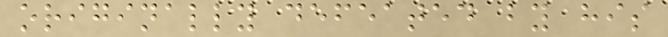originally defeated by his
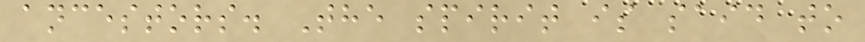ancestors. The spirit is said to
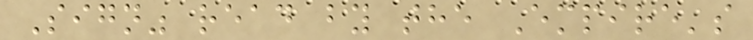Sign" read by the Empire's
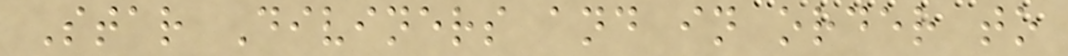Star Diviners and in order to
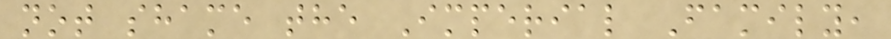not shame the Imperial Family,
